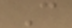C
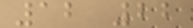12 22
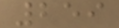259
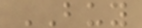BUY
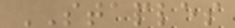STAPLES
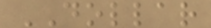DOLLAR
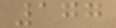177
